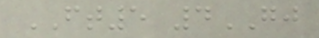FT5 4GJ
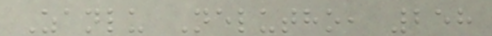Zanlu Nelutho, 258
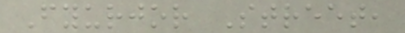Fyurjor Street,
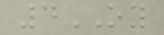4OY
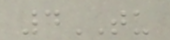4TU
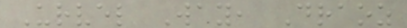Urvel Way, Draoz
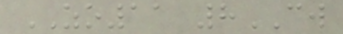ZO11 8CW
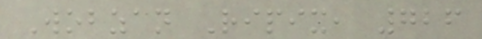Wobzan Ripix, 726
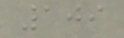109
